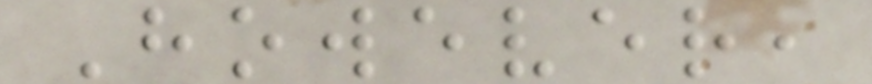However,
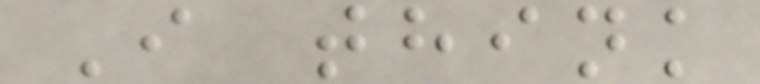I think
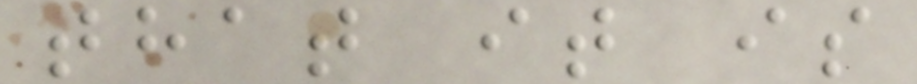that it is
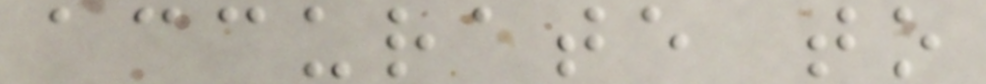accurate to
